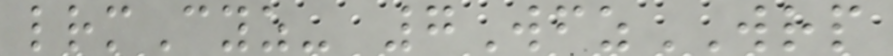lrmCyz- 7WfzWRP
